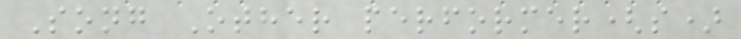Song Other performer(s)
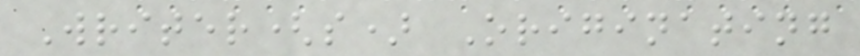Writer(s) Originating
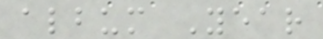album Year
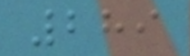289
